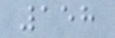158
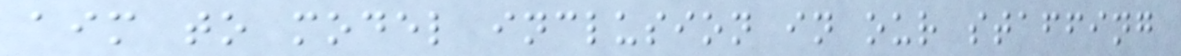aim to model inclusion in our staffing
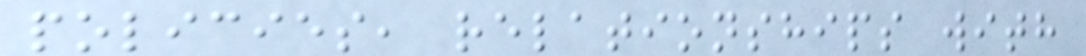policies, relationships with
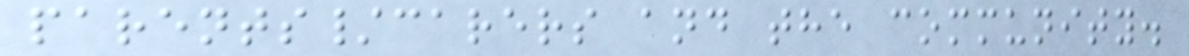parents/carers and the community.
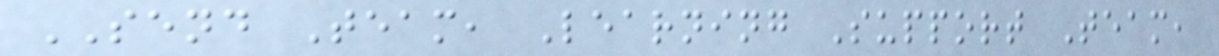SEND Team, Learning Support Team,
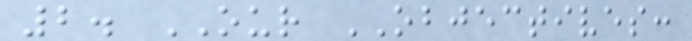2. OUR OBJECTIVES:
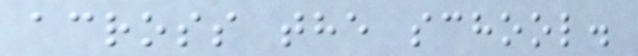across the school.
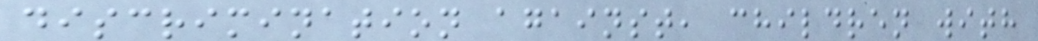discrimination against, children with
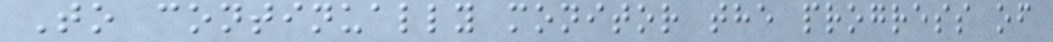To continually monitor the progress of
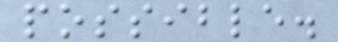possible.
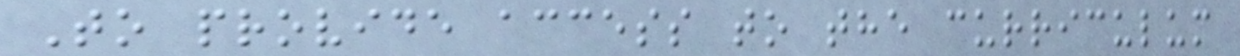To provide access to the curriculum
